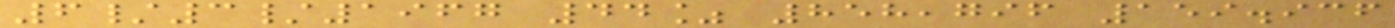6/3/1967 44% 858,796 159.936
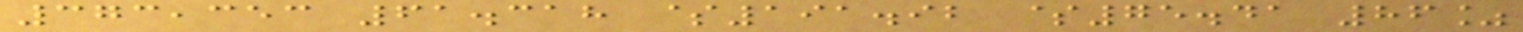373,353 61.318 $191.92 $75.41 86%
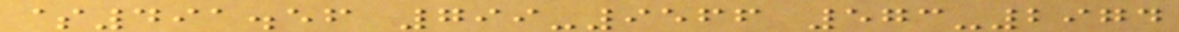$491.56 799-9566 573-2974
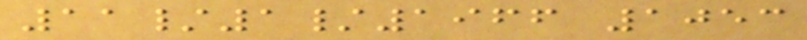11/1/1966 1053
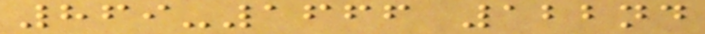869-1666 122nd
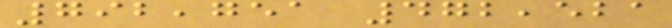792,751 472,521
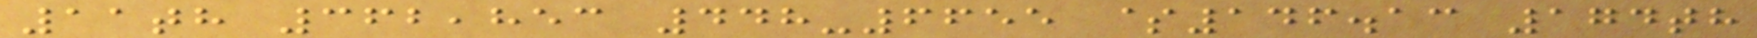11th 362,853 448-6655 $146.13 174th
